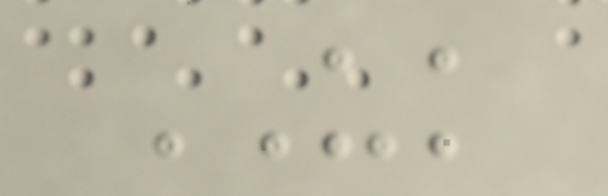UK
